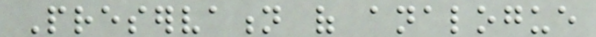Preservation of analogue
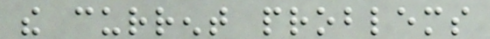the current problems
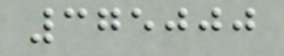375000
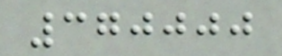370000
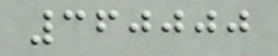360000
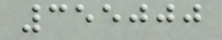355000
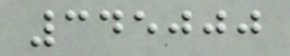345000
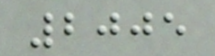2005
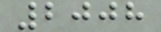2008
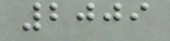2009
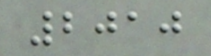2010
